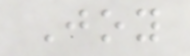Joy
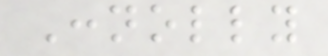Connolly
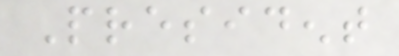President
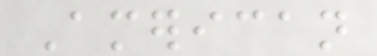American
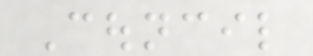Council
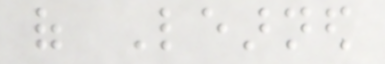of Learned
